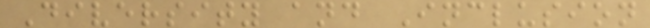Diversity and Inclusion
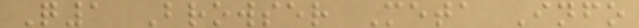Q1 Browser Meta Info
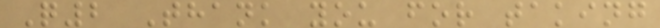Q2 Thank you for taking
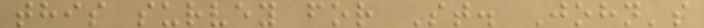this survey for St. John's
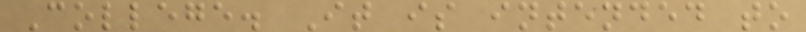College. It is intended to
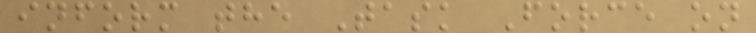inform the Task Force on
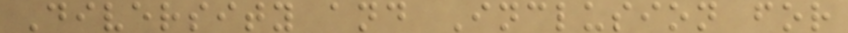Diversity and Inclusion for
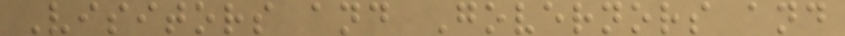Visitors and Governors and
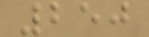250
